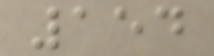154
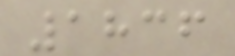1836
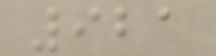921
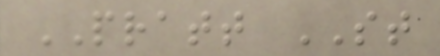PRATT ST
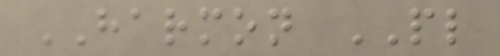HARMON PL
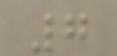7
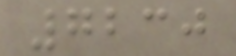7230
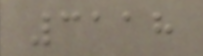3118
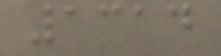1314
